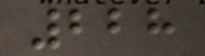228
